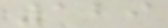129
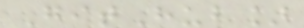GitHub]
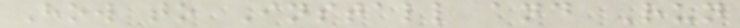How to Install and Run
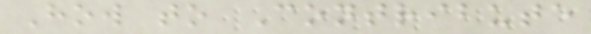How to Contribute
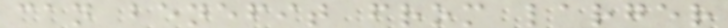can benefit from larger
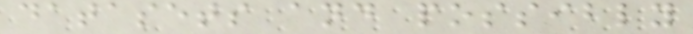datasets and possibly
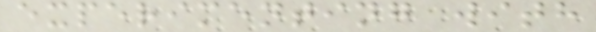experimenting with
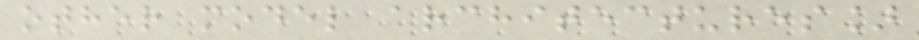other model architectures]
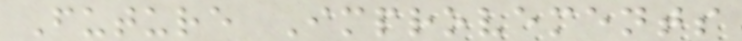Future Improvements
